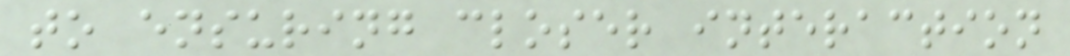to ensuring closer interaction
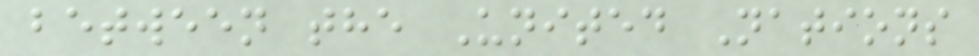between the United Nations
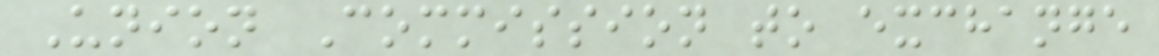Union Commission to exchange
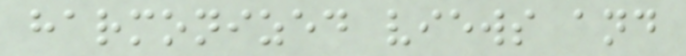harmonized views and
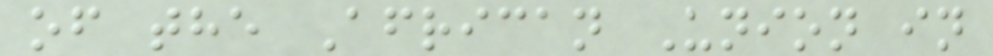of the African Union in
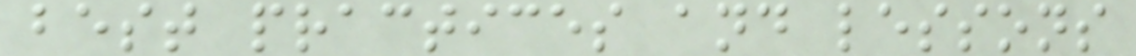best practices and lessons
